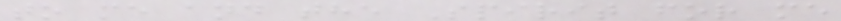to me and the Spirit for me
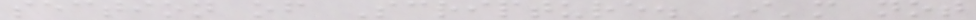section of Scripture. I'm not
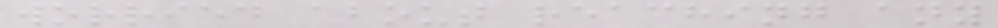worried about reaching any
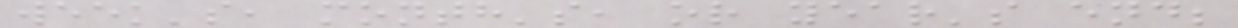week's, month's, or year's end;
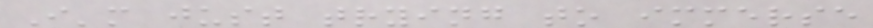I'm just trying to immerse
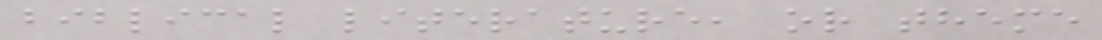biblical literature, or theme
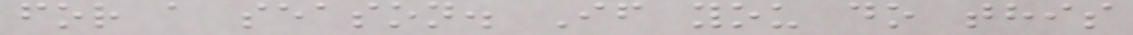for a season. If you do this
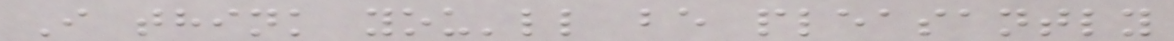I think you'll be pleasantly
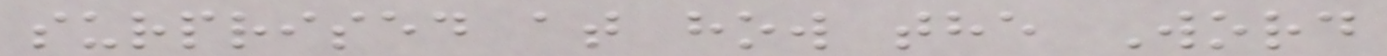surprised at how the Word
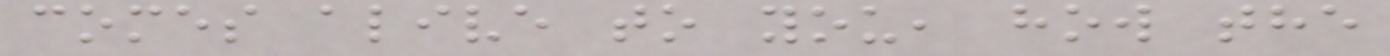comes alive to you, how the
